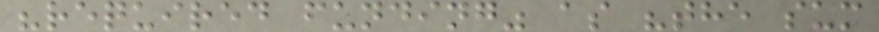"required funding" as "the sum
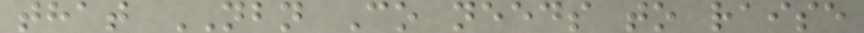that NBN Co needs to raise
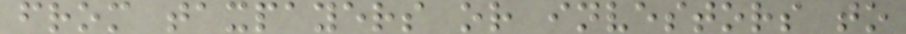from taxpayers or investors to
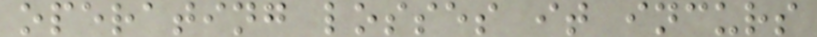operating losses it incurs
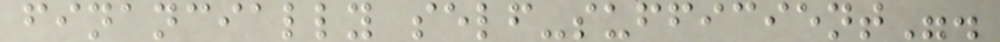financially self-sufficient".
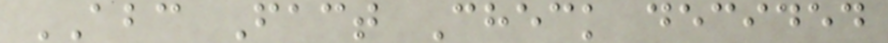ABC Fact Check decided
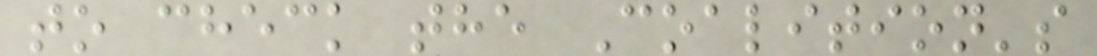to check the Coalition's
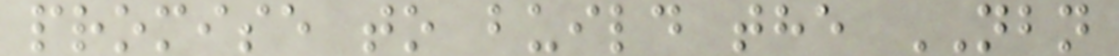promise to build the NBN
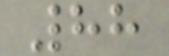88
